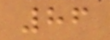86
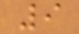9
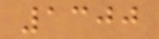1300
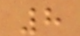8
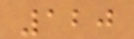120
